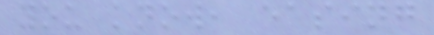you know, easing
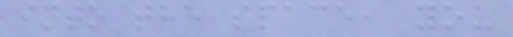into the space, you
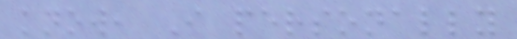know, I personally
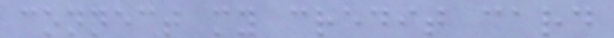connect my credit card
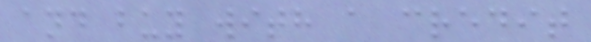and buy with a credit
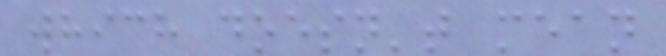which doesn't mean
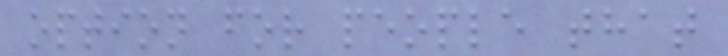option for people that
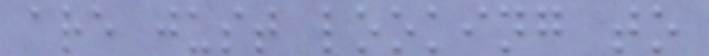are just looking to
